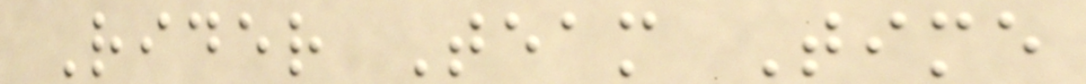Rider Team Time
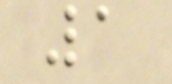1
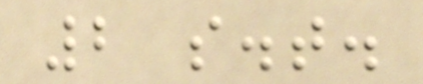2 s.t.
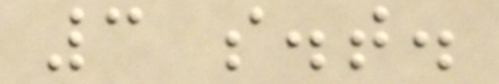3 s.t.
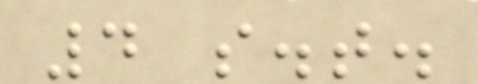4 s.t.
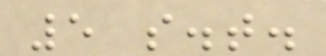5 s.t.
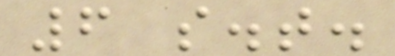6 s.t.
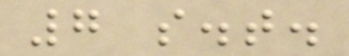7 s.t.
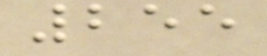255
